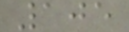105
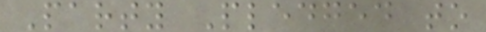Party Pledged to
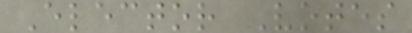Elector Votes
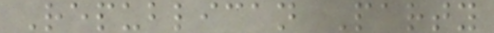Republican Party
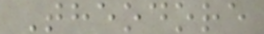Theodore
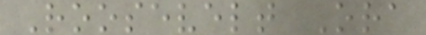Roosevelt Ora
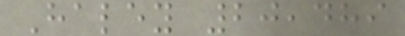Haley 20,489
